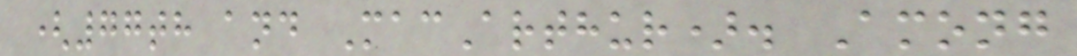(77th and MacArthur). Among
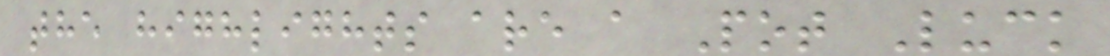the highlights are a Pot Luck
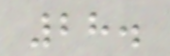28.
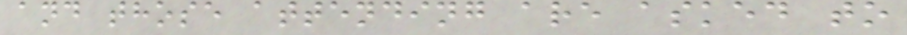and those attending are asked to
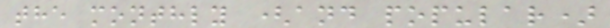the monthly (and popular)
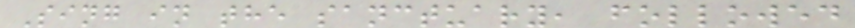Sing in the sanctuary, followed
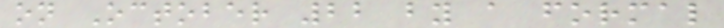on October 22 by a formal
